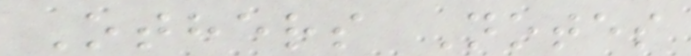Others Notes
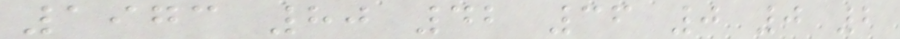1973 80 42 36 0 0 2
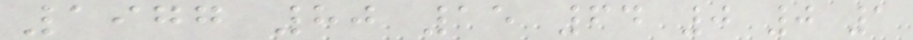1977 80 15 64 0 0 1
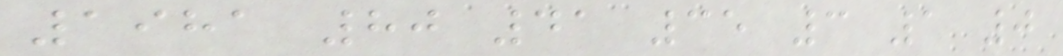1981 80 41 35 3 1 0
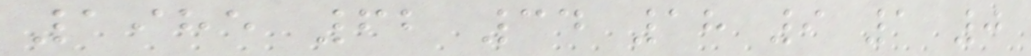1985 62 34 18 9 1 0
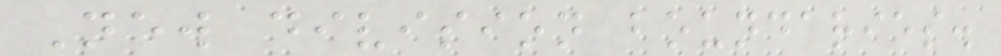New division boundaries.
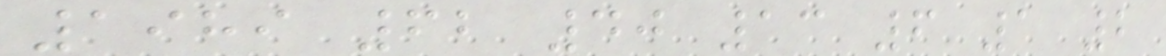1989 62 40 13 6 1 2
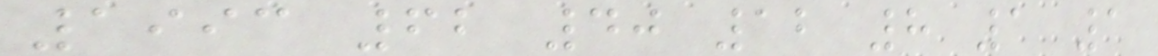1993 62 40 12 8 1 1
